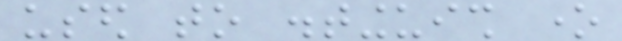used to distinguish one
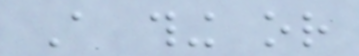A thing or
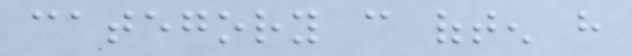category can often have
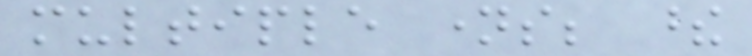multiple names; these
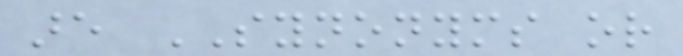are SYNONYMS or
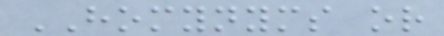HOMYNYMS or
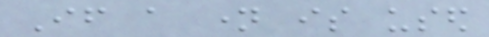If a name is used
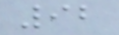92
